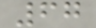67
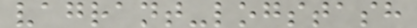vagrant-logstash
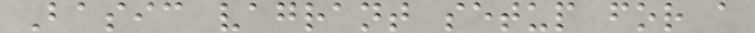Basic vagrant setup for a
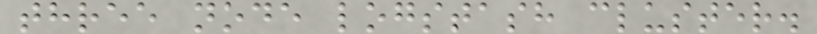three node logstash cluster.
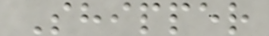Shipper
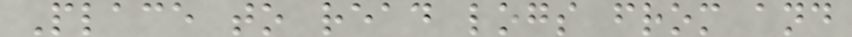Place to read logs from and
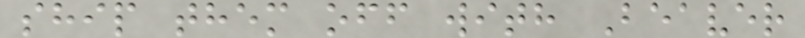ship them off with Beaver
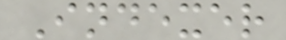Indexer
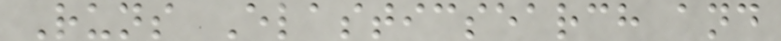Runs Elasticsearch and
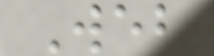Web
